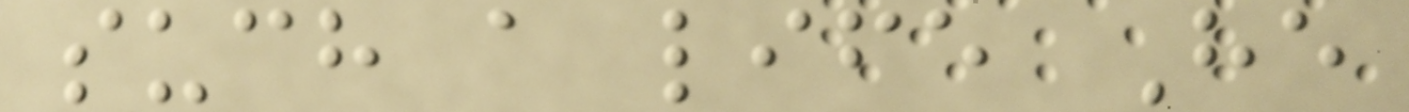such a life He
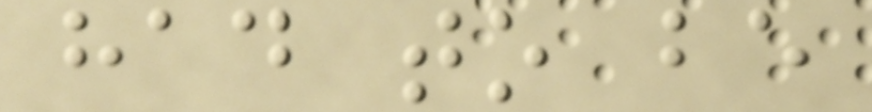had to be
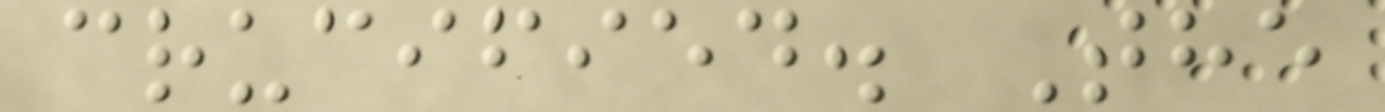crucified. The
